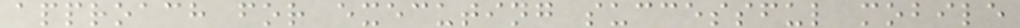approach for executing successful mobile
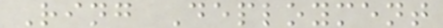Ring Deployment
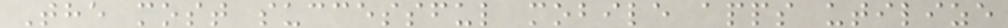The most successful mobile apps utilize
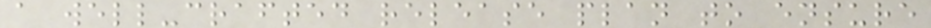a well-crafted release plan to ensure
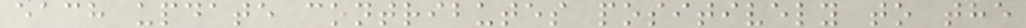each update contributes positively to the
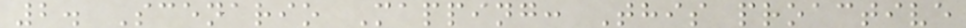2. Scenario Mapping: This proactive
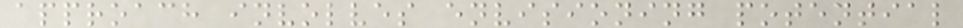approach involves envisioning potential
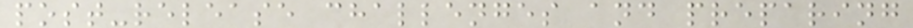post-release challenges and preparing
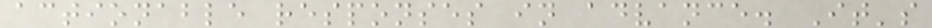actionable responses in advance. It's
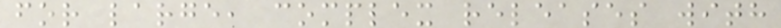for large, complex releases with
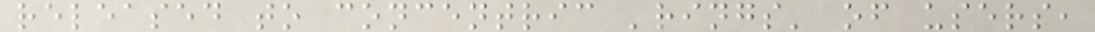released to concentric 'rings' of users,
